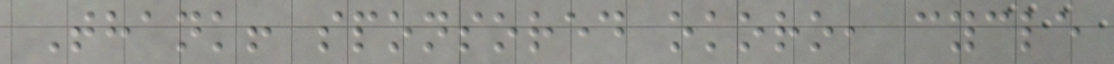Thank! sponsored okoro, cycle
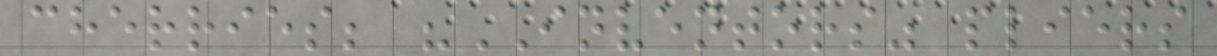cherries; "INVENTORS" pliers
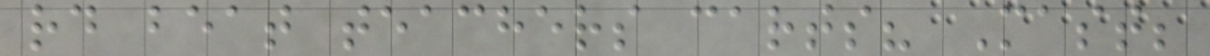rd beat teachers carts? Mast;
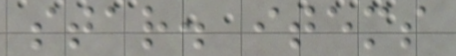star. items
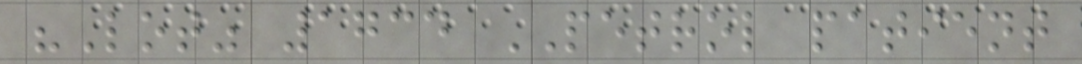"Lot" 1734 PETROL patient
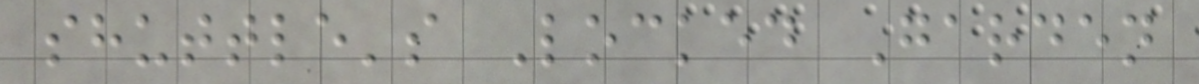shuttle's Locked Garden
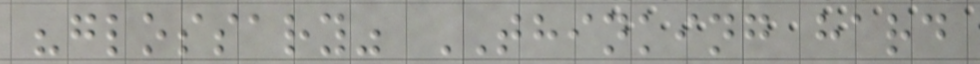"glossary" THINKING hard
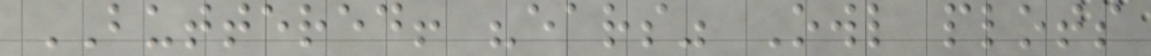BUTTERED! "ears" Owl plots
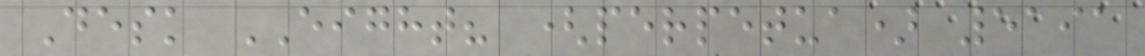Desk EIGHT? (perpetua) 5191
